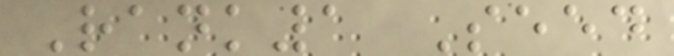Rank1 Seed
